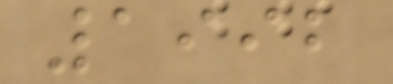1992
